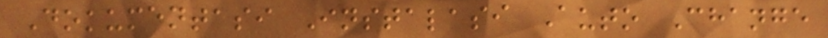Dokumentasi Instalasi Auto Change
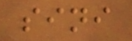sini
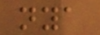nya
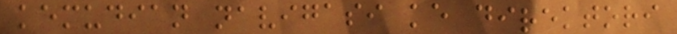kemudian navigasi ke direktori
